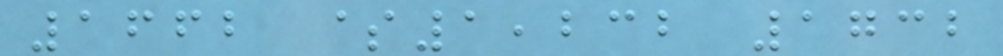1662 $1,232 1732
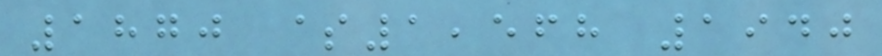1870 $1,568 1940
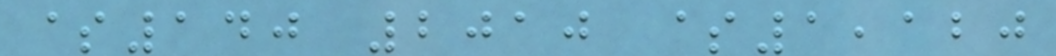$140 2010 $1,120
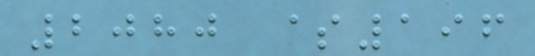2080 $196
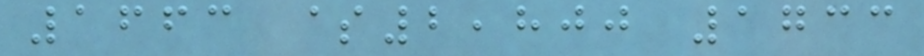1663 $2,800 1733
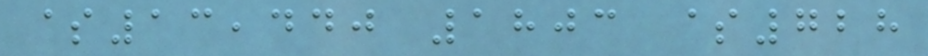$13,440 1803 $728
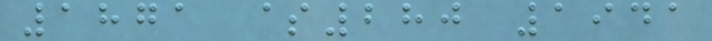1871 $280 1941
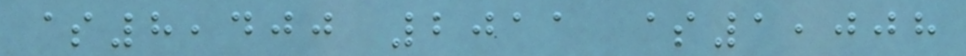$8,400 2011 $1,008
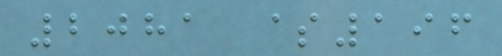2081 $196
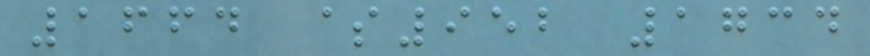1664 $952 1734
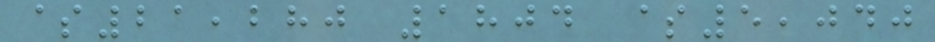$21,280 1804 $5,040
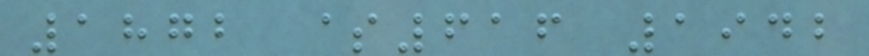1872 $616 1942
